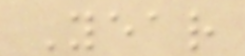Year
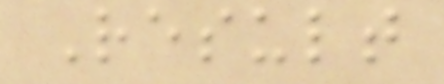Result
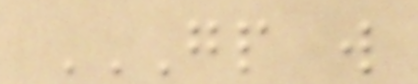GP W
